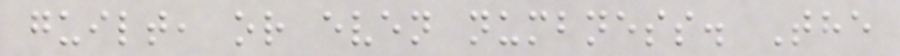guilt, or even numbness. The
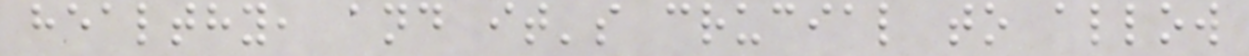healthy, and it's crucial to allow
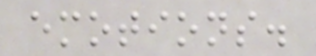emotions.
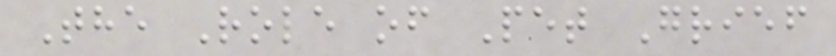The Role of Pet Grief
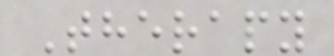Therapy
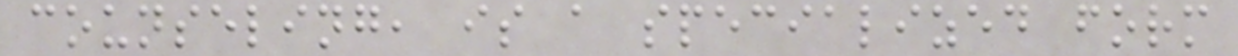counseling, is a specialized form
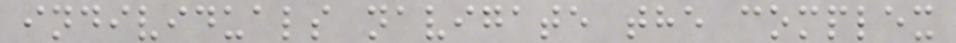individuals navigate the complex
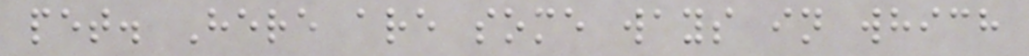pet. Here are some ways in which
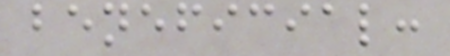beneficial:
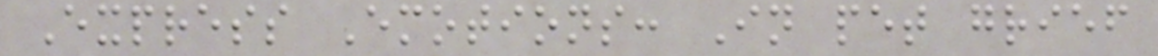Express Emotions: In pet grief
